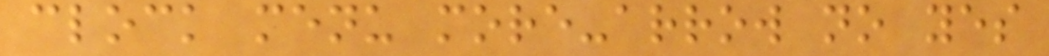clock menu more-arrow no yes
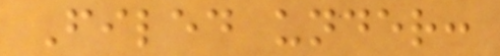Filed under:
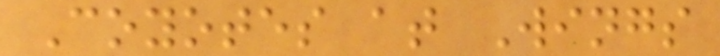Coyotes at Wings
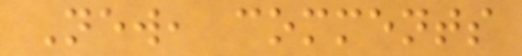New, comments
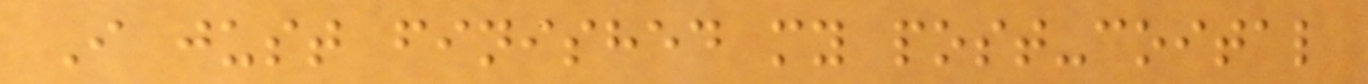I just finished my post-coital
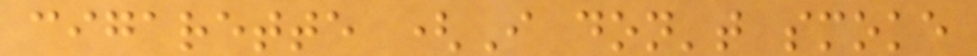cigarette (I don't smoke
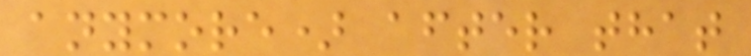anymore) after that
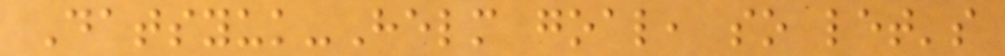Datsyuk-Helm goal, so let's
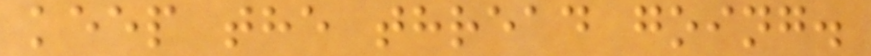keep the thread going.
